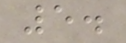5.
